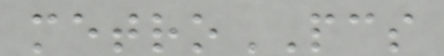metroPCS
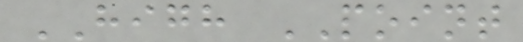HIGH POINT
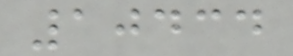10434
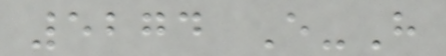5274 E-H
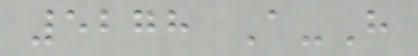5278 A-H
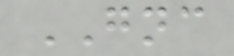GNC
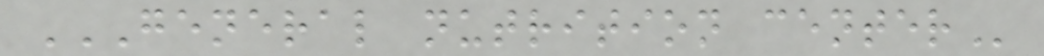GENERAL NUTRITION CENTER
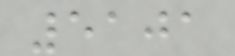5101
